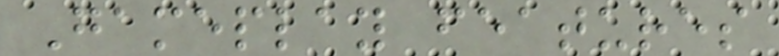Gameplay features
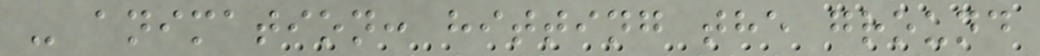- animation: hitting the ground
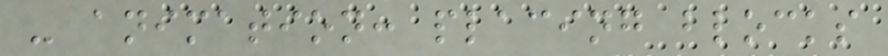- animation: placing blocks
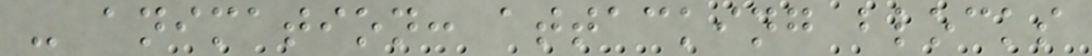- animation: attacking blocks
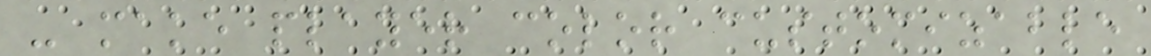- make player color customizable
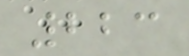223
